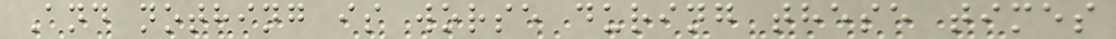And nothing is worse during these times
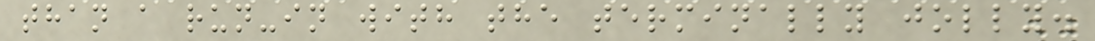than a run-in with the terminally jolly.
